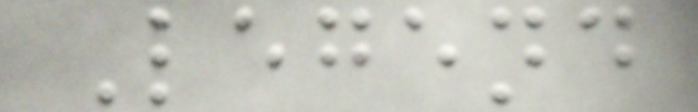Legend
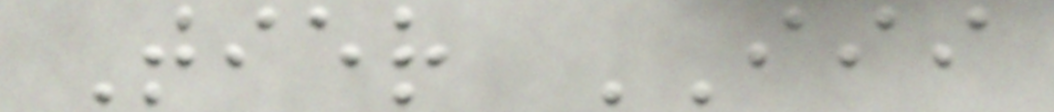Tier III
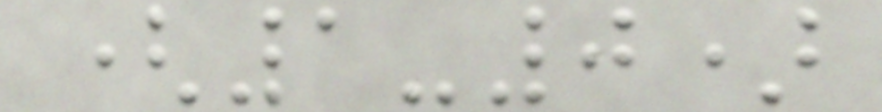(1-0)
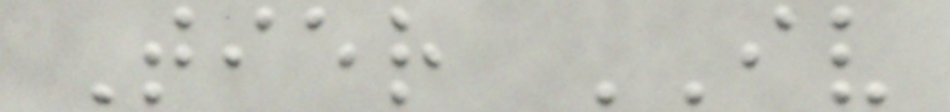Tier IV
